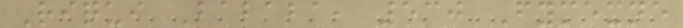Riqui Bababa, 530 Fymexne
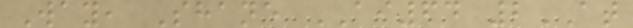Way, Shane AI64 2AT
